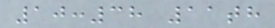10:38 11th
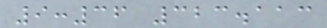9:36 323.113
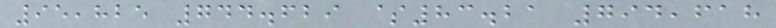95,825 744.629 $83.21 794,618
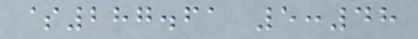$287.61 5:48
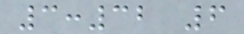3:32 6
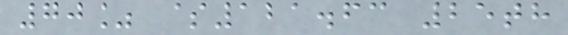70% $121.63 25th
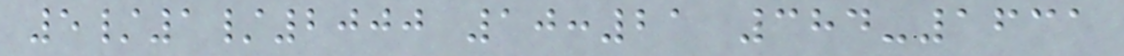5/1/2000 10:21 384-1631
